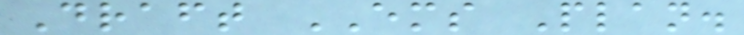Draft EMS Plan.
